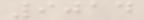9014
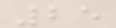25
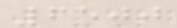6500
